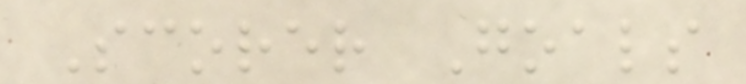Scorer Goals
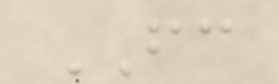FC
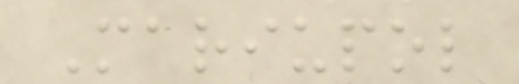Mariupol
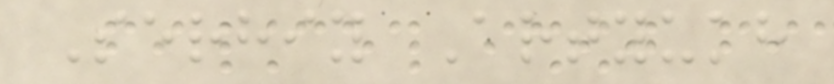Serhiy Artyukh
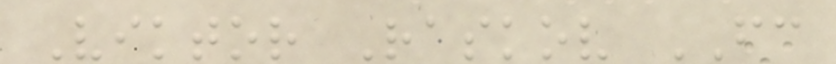Viktor Raskov FC
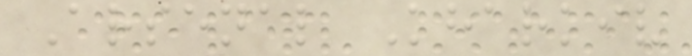Arsenal Kharkiv
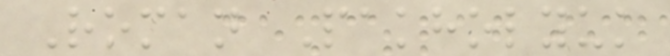Roman Pakholyuk
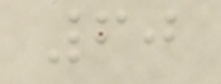60
